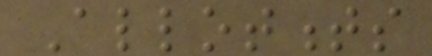Allotments
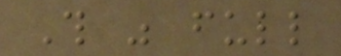This was full
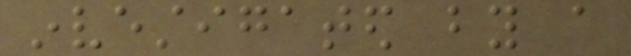investigated by a
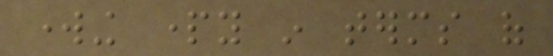working party in terms of
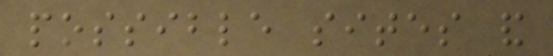possible sites and
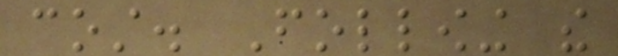cost. Following the
